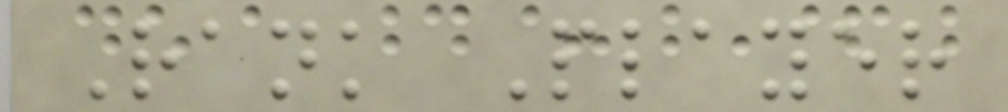Rank Player
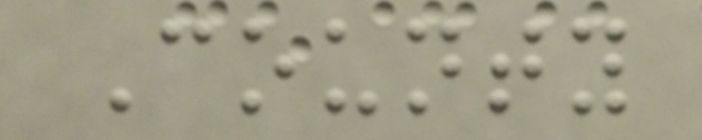County
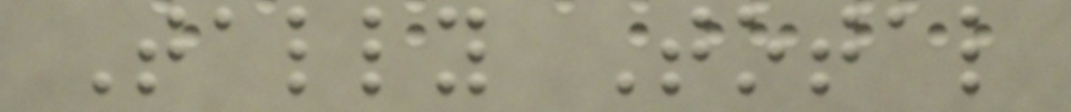Tally Total
